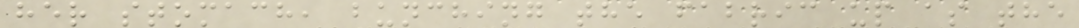her stomach, bunching the fabric up as the
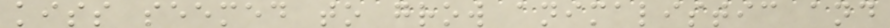kiss seemed to grow animalistic and
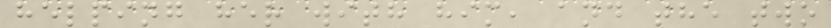helping her with him, and the two
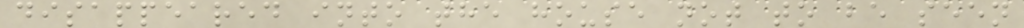disappeared into the house not to be seen
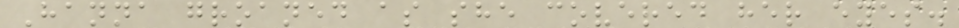Hanna groaned as she covered her eyes.
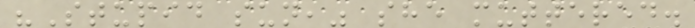"Stupid sun," she muttered.
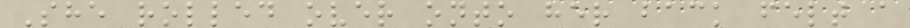She rolled over onto her back felt a
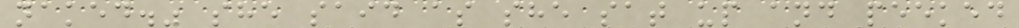naked." she said as she sat up and peeked
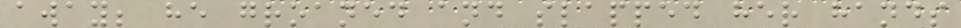away; he groaned and slapped her hands
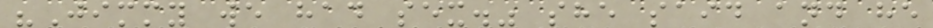"Jimmy we had sex." she said and he
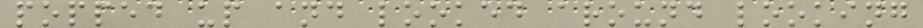popped up and looked around looking
